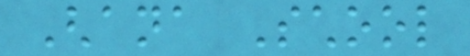Ghana School
